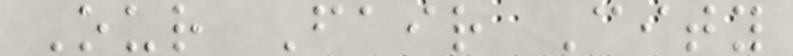Our Fair City
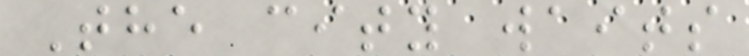The city waits
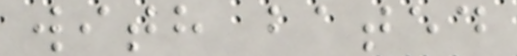with bated
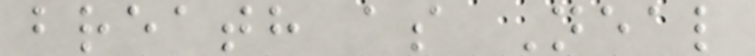breath as Neal
